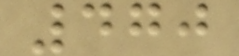470
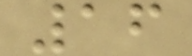16
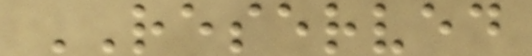RESERVED
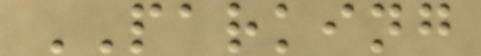PARKING
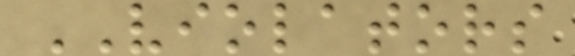VIOLATORS
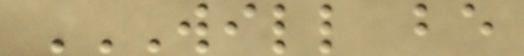WILL BE
